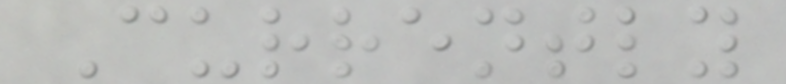Currently
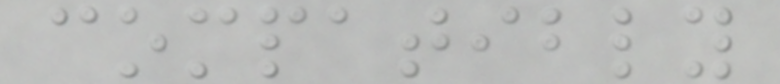compatibly
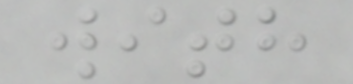with
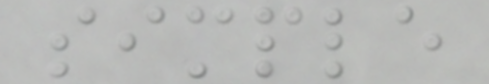simple
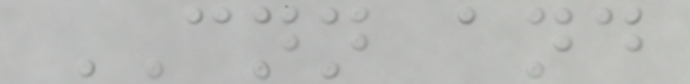CNN and
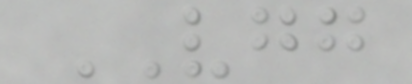VGG
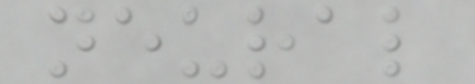neural
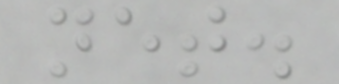net.
